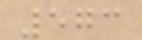573
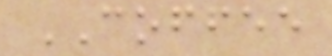COFFEE
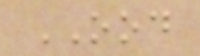OOD
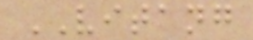VITANG
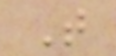T
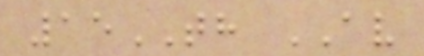15TH AV
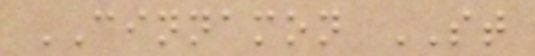CINNAMON ST
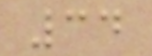34
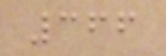366
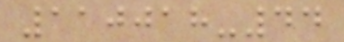110018-44
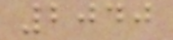2040
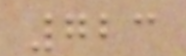723
